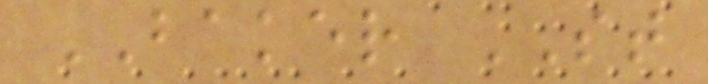BAKER ST
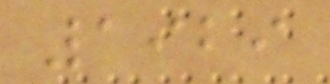1929
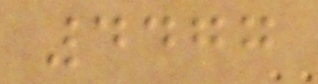4477
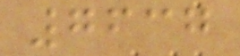7637
